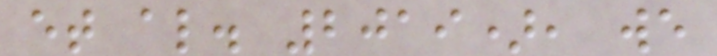et al. 2019), we
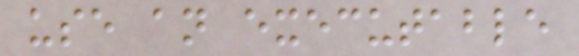use an executable
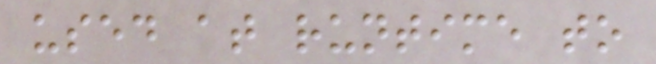used at runtime to
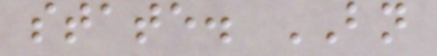state. BN
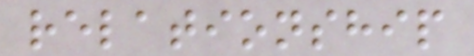relationship
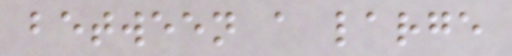between a large
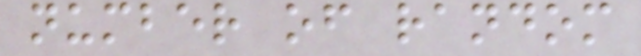number of random
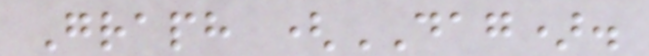Graph (DAG).
